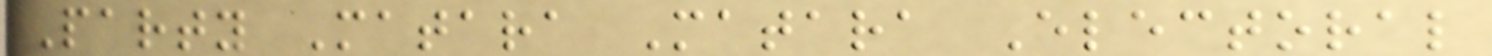Party Matara Matara Electoral
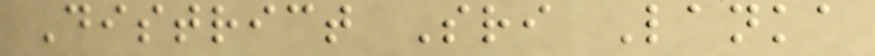District Sri Lanka
